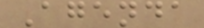Agenda
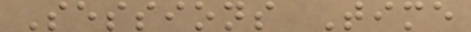Sessions Time
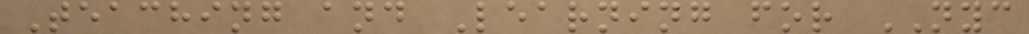Teaching and Learning for NYC
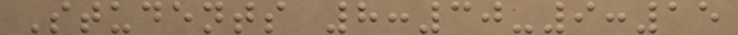Students 8:30-9:15
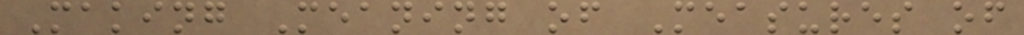Making Meaning of Measures of
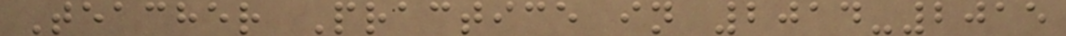Teacher Practice in 2014-2015
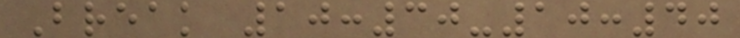Break 10:30-10:40
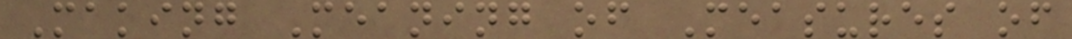Making Meaning of Measures of
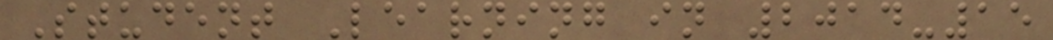Student Learning in 2014-15
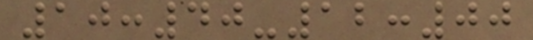10:40-12:00
